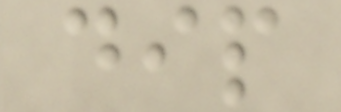dip
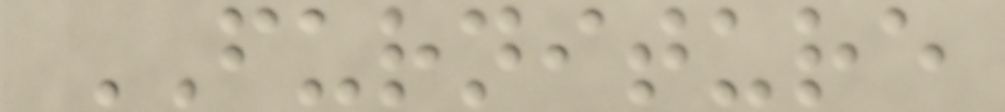FURNITURE
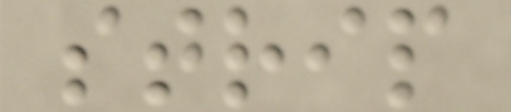strip
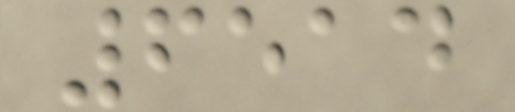6514
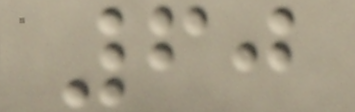60
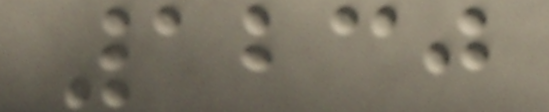1230
